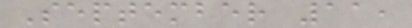September 11,
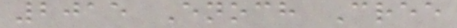2015 Enoch Cree
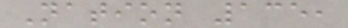Nation 135,
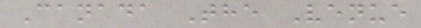Canada The Venue
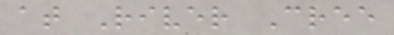at River Cree
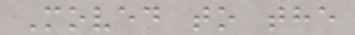Moved to the
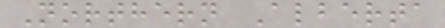Northern Alberta
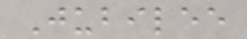Jubilee
